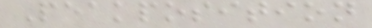Peakposition
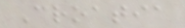Croatia
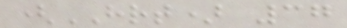(HRT) 37
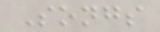Songs
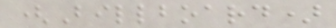(Billboard)
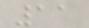11
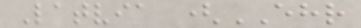Latvia (EHR
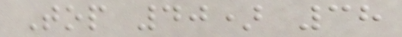Top 40) 38
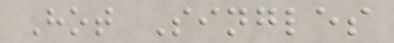Hot Singles
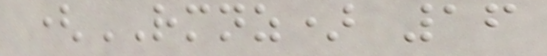(RMNZ) 16
